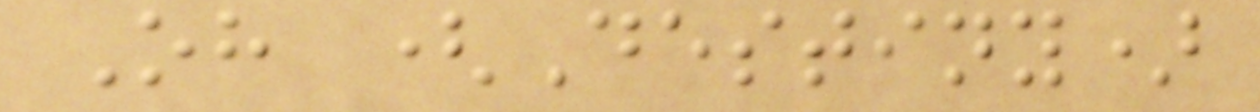Oh (Destiny)
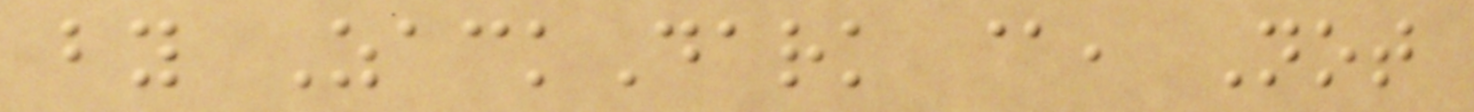by ZackDark @, Not
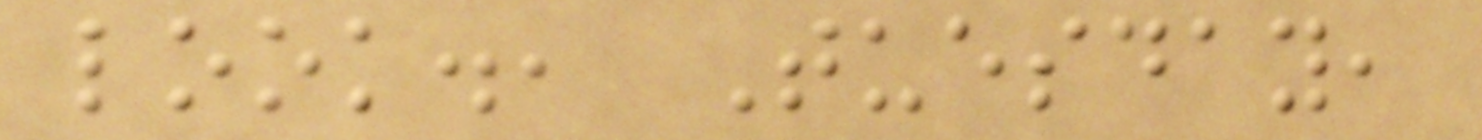look., Tuesday,
